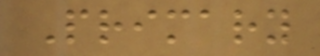Primary
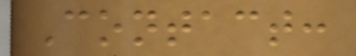Contact:
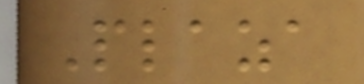Plaza
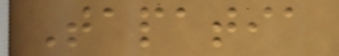Tapatia
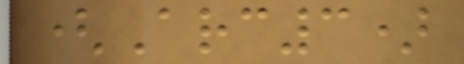(Arc3)
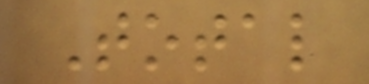Total
